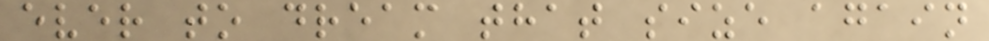ever to dream that size again
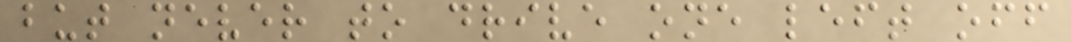but never to drive one left off
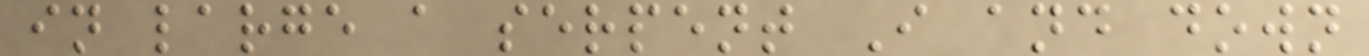in large a serpent I and down
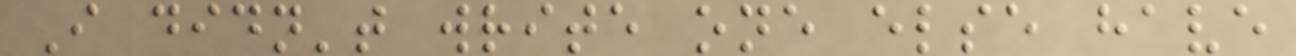I didn't write one else have
